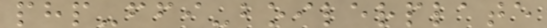php-ffi-boilerplate
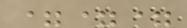===
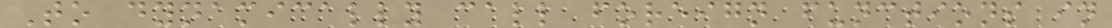To dynamically call foreign functions in
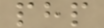php
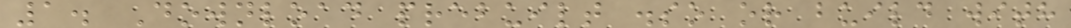1. Download prebuilt .so or build with
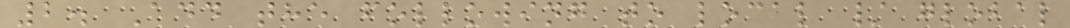2. Add the following to local / global
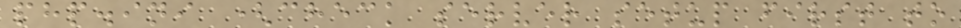php.ini (check server setup first to
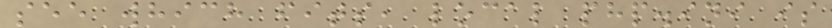see which fits, local php.ini is
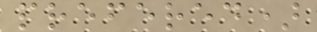prefered)
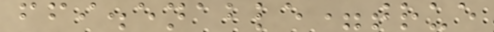ffi.enable=true
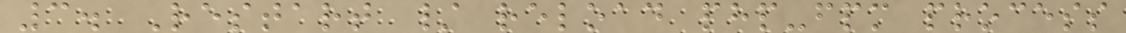3. Restart / reload php-fpm process
